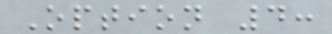Option 4:
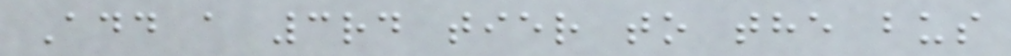Add a 3rd tier to the bus
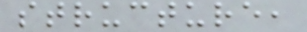structure,
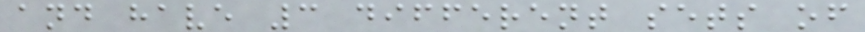and have 3 different sets of
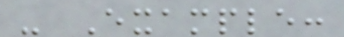- Example:
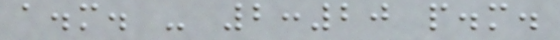a.m. - 2:20 p.m.
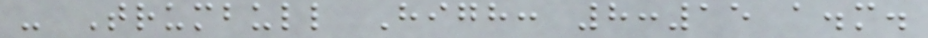- Trumbull High: 8:15 a.m.
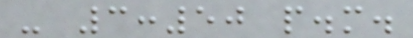- 3:50 p.m.
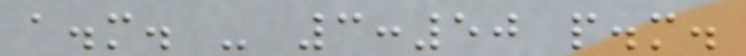a.m. - 3:50 p.m.
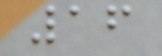16
